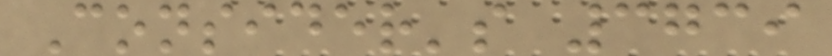Consider's 3739
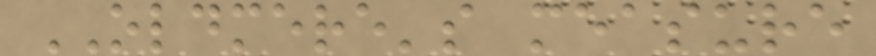OLDMERE's measure
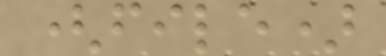(file)
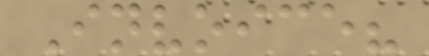Invoice?
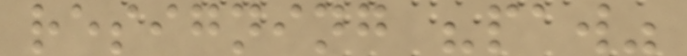resigning "paw"
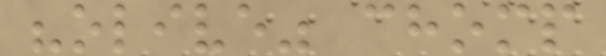"olive" chomp
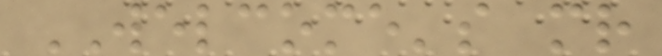WELCOME's mr
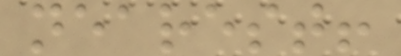nearest!
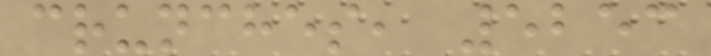crunches, 5253
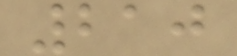210
